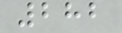282
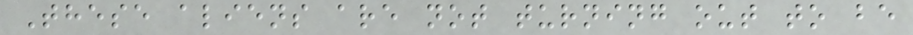These aliens are not turning out to be
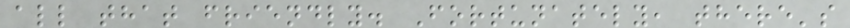all that friendly. Fortunately, there's
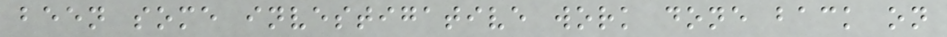been some investigative work done back on
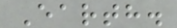Earth.
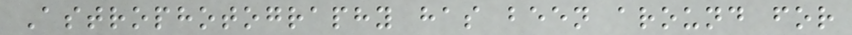Astrophotography has been around for
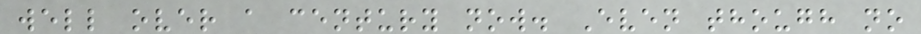well over a century now. Even though no
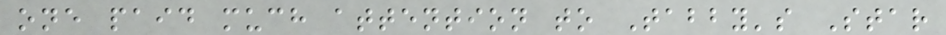one paid much attention to Tabby's Star
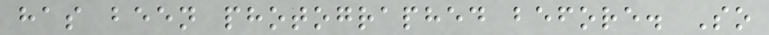has been photographed before. So
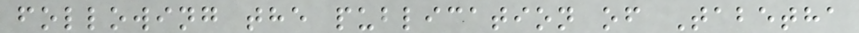following the publication of Tabetha
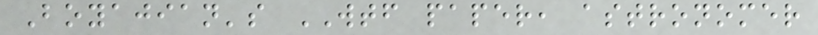Boyajian's WTF paper, astronomer
